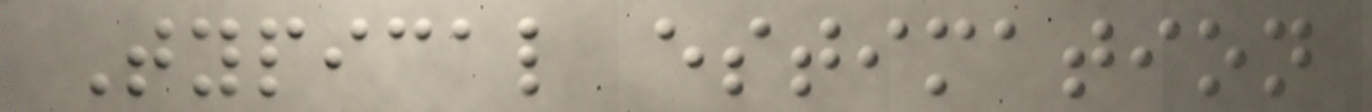Typical estimation
